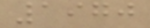1970
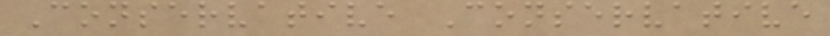Conservative Conservative
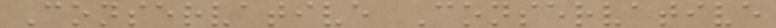Conservative Conservative
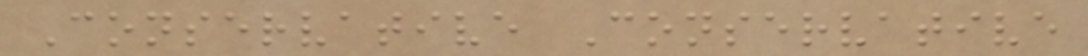Conservative Conservative
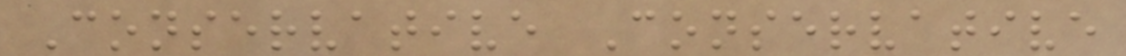Conservative Conservative
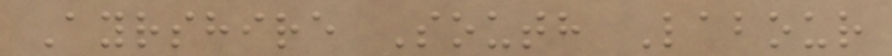Ayrshire South Labour
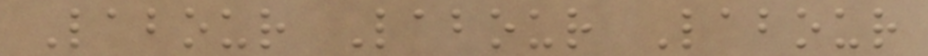Labour Labour Labour
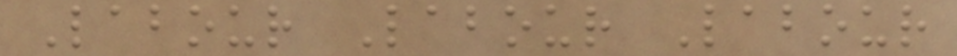Labour Labour Labour
